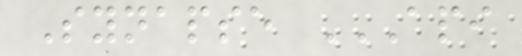Synapse API
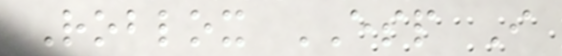Roblox ESP I
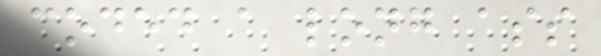coded a long ass
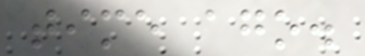time ago.
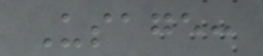Usage:
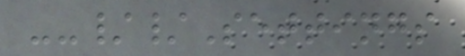--//Settings
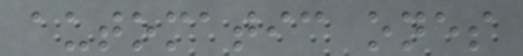automatic ones
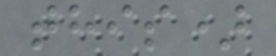this)
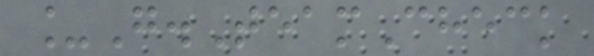_G.TeamCheck
